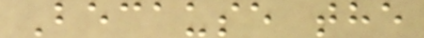Because the
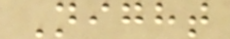Night
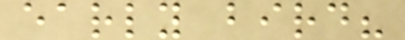early bird?
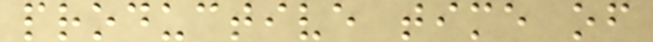productive time of
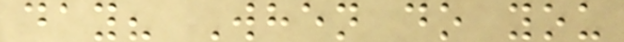day? When do you
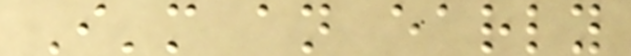I'm an early
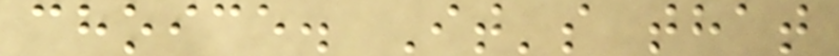choice. It's that
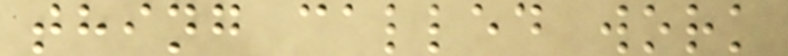thing called work
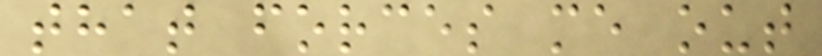that forces me out
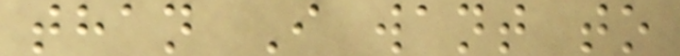than I want to
